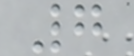7
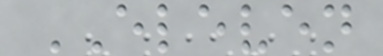ELEVEN
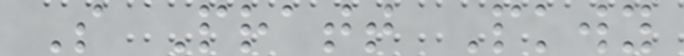S Pratt Pkwy
